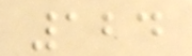124
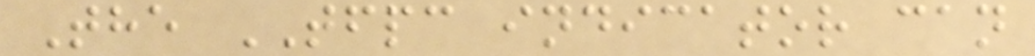The TFPC indicator can
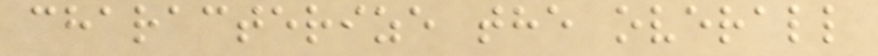characterize the overall
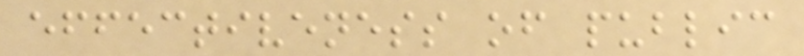effectiveness of public
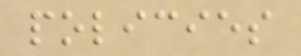policies
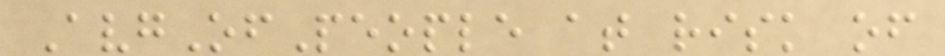AvgOfPeople at risk of
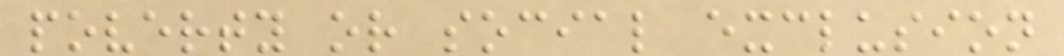poverty or social exclusion
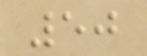50
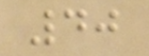40
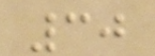30
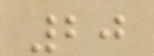20
